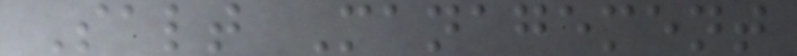Salt Management
